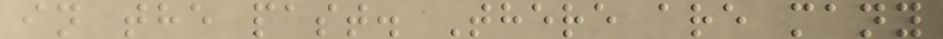in the past. There are many
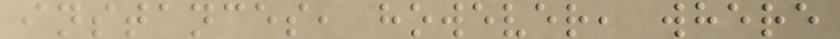instances, however, where
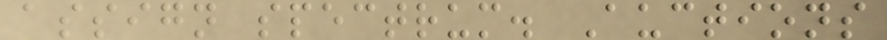assign spectrum. Auctions
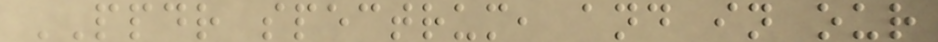PPDR spectrum, and in our
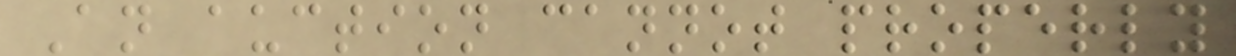An auction cannot properly
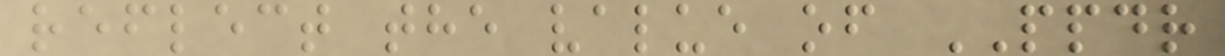reflect the value of PPDR
